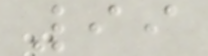99
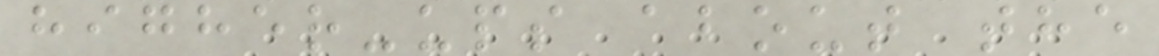higher-ups about the
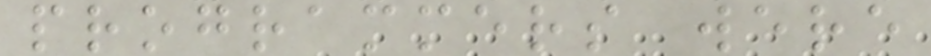programmers were
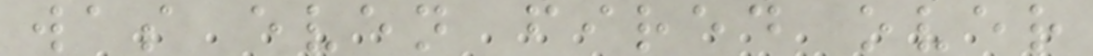was even fired over
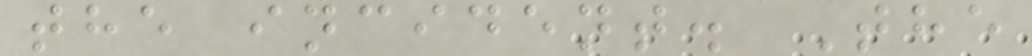the incident. The
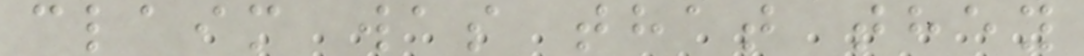claim was that they
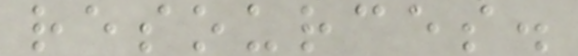resources.
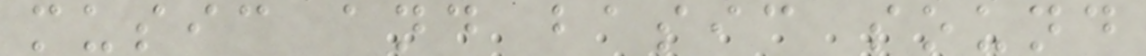music and basic sound
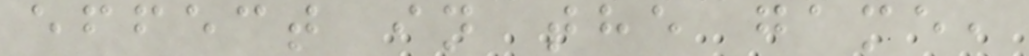effect in the game,
